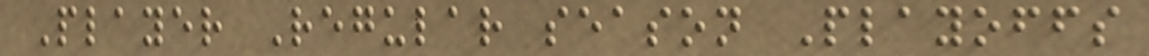Player Regular season Playoffs
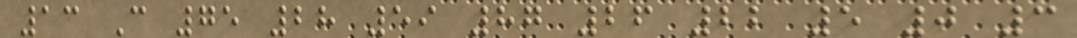13 C 75 28 59 87 26 22 5 0 3
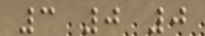3 0 0
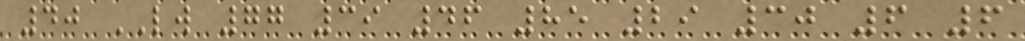40 LW 77 39 46 85 29 30 6 6
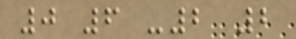0 6 -2 2
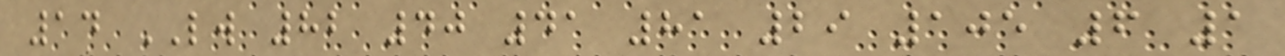14 LW 82 40 41 81 29 105 6 1
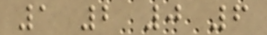1 2 0 6
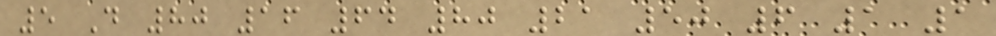5 D 80 16 64 80 21 50 6 1 1
